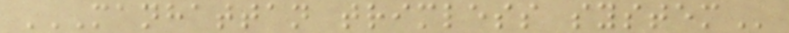MANHATTAN TRIMLESS SYSTEM
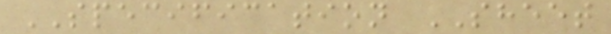SPECIFICATION SHEET
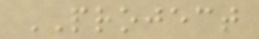PROJECT
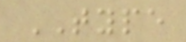TYPE
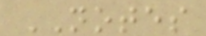NOTES
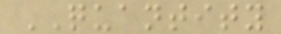QUANTITY
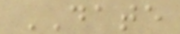DATE
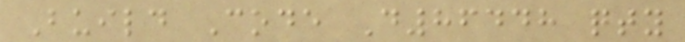Build Code D86448 qty
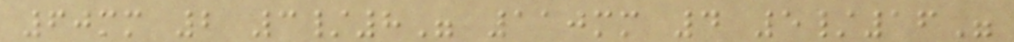60mm 2 3/8" 110mm 4 5/16"
